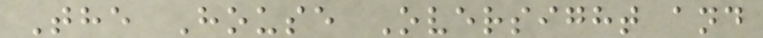The House Oversight and
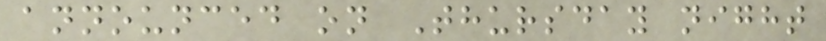announced on Thursday night
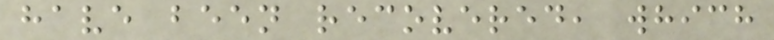have been recovered, which
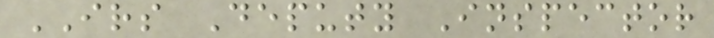IRS Deputy Inspector
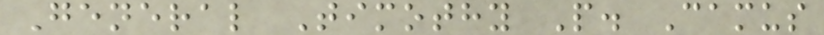General Timothy P. Camus
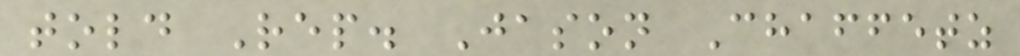told Rep. Jason Chaffetz
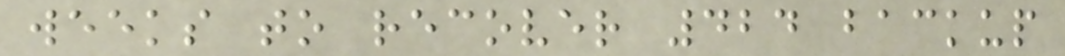weeks to recover 424 backup
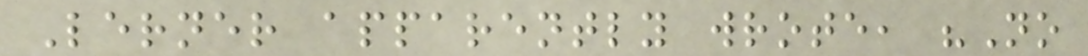Lerner apparently wrote, "No
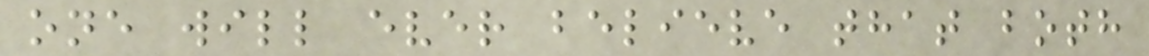one will ever believe that both
